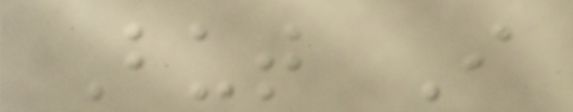But I
